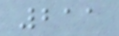211
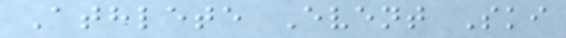Athlete Event Ski
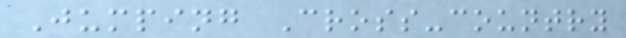Jumping Cross-country
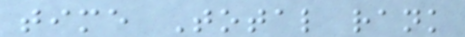time Total rank
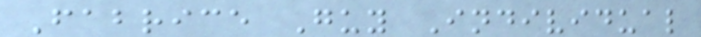Fabrice Guy Individual
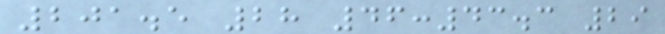201.5 28 46:43.3 29
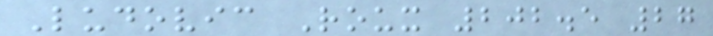Ludovic Roux 202.5 27
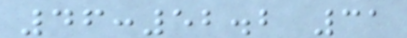46:52.2 31
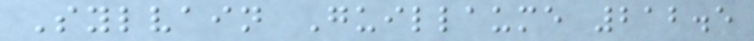Sylvain Guillaume 212.5
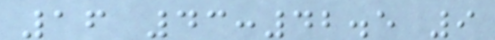16 43:42.5 9
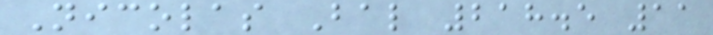Nicolas Bal 218.5 11
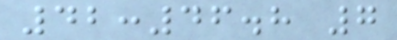42:46.8 7
